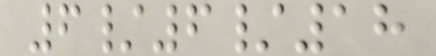6/6/18
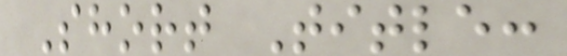Short Title:
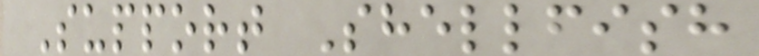Support Shellfish
